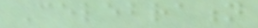Celebration
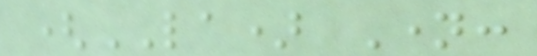(LA) Name:
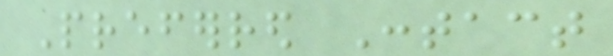Preferred Contact
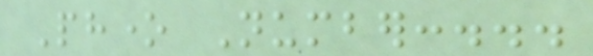Phone Number:...
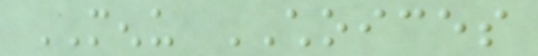MENU CHOICES
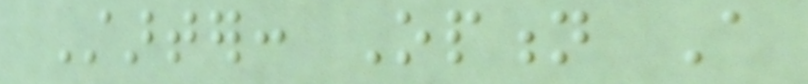Starter: Option A
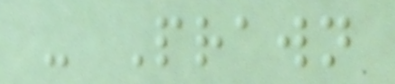- Prawn
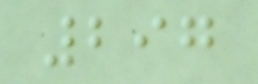297
